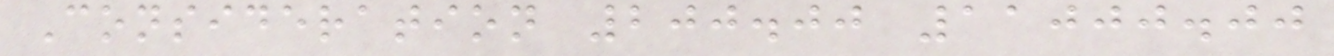Consideration 200.00 11000.00
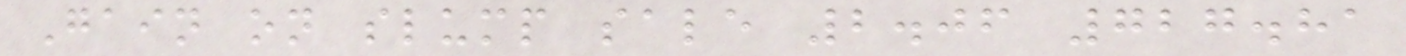Gain on slump sale 2.06 727.81
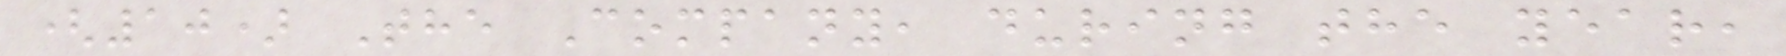(10) The Company, during the year,
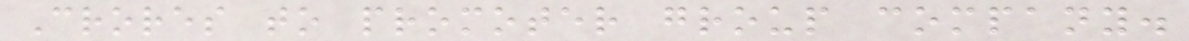Crores to promoter group company.
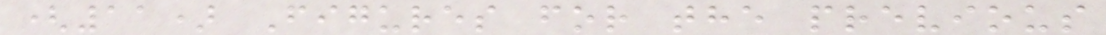(11) Figures for the previous
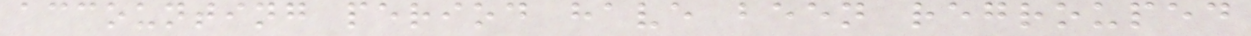accounting period have been regrouped
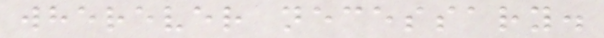wherever necessary.
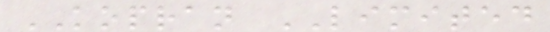KOPRAN LIMITED
